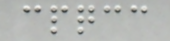cpqcc
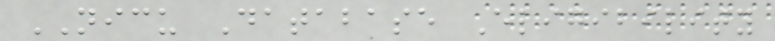NICU Database Eligibility
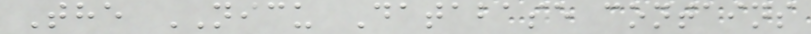The NICU Database contains
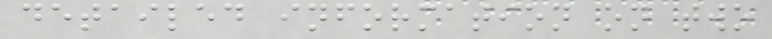detailed information on two
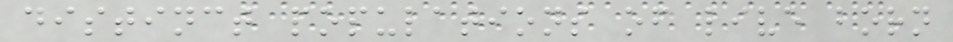distinct populations of live born
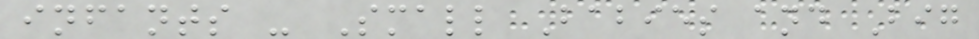infants - Small Babies and Big
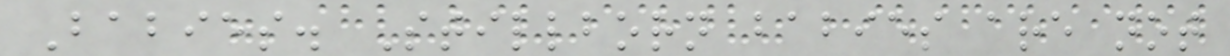Babies. Stillborn babies are not
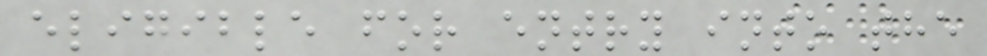eligible for entry into the
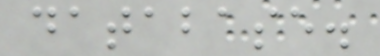database.
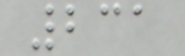231
